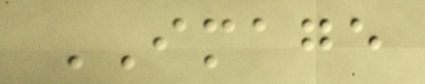IMAGE
